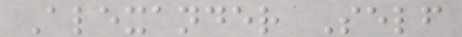Alexander Self
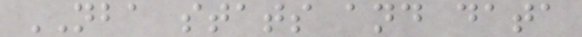NBA stats and data
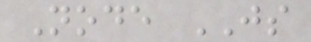Node JS
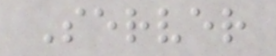Server
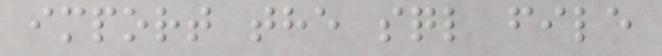import the sql file
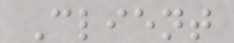Client
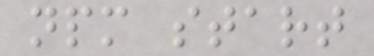npm start
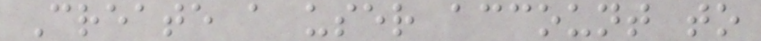Create a user account to
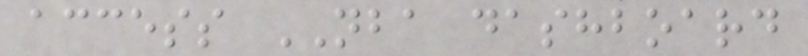access NBA dashboard
